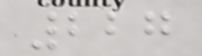227
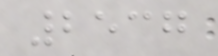2537
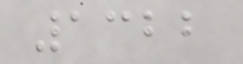1322
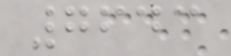7643
